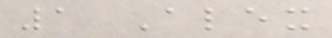1 Alex
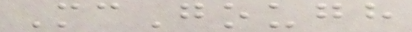McGough
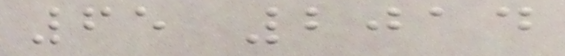65 2014
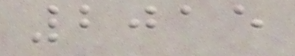2015
